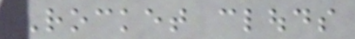Rocket clouds
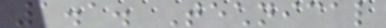1.1. Technical
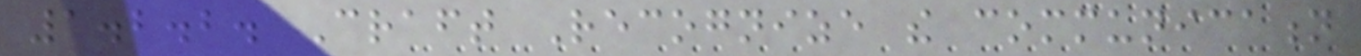1.2.2. Craft Recognize the communication
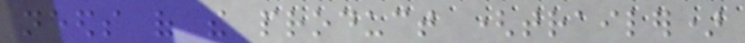needs of the product (trailer)
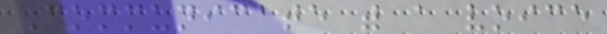Communicate with a voice
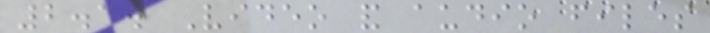2.1. Video and audio files
